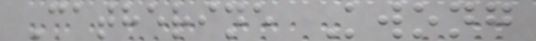Catherine Kwong
